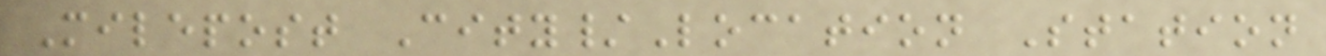Milepost City/Location Station
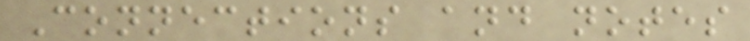Connections and notes
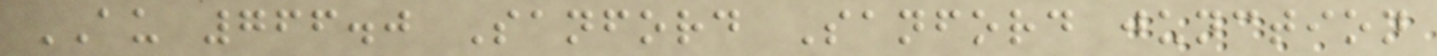AU 766.0 Sanford Sanford junction
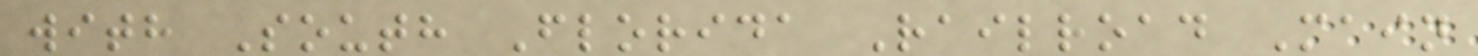with South Florida Railroad Main
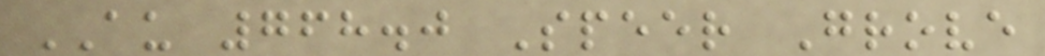AU 768.0 Speer Grove
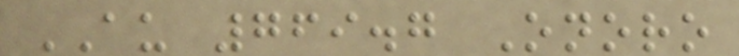AU 769.7 Onoro
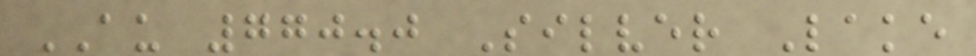AU 770.0 Silver Lake
